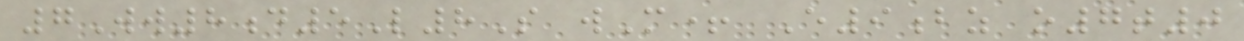7Ww8d5L8S wM+ E9bz o7t0
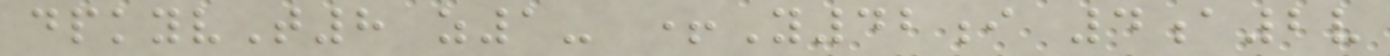dpkyvT8 z1- +Y42i 4a2v
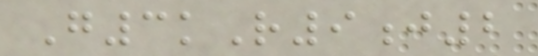G3kR9j2
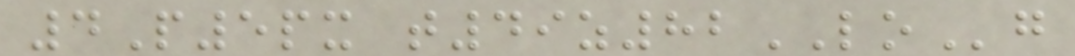4P5px t49z82LOg
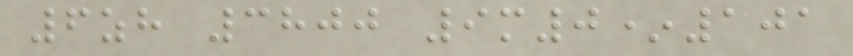6zh 3800 9m0*101
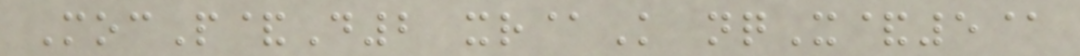MocP&D2 xr@K nqX&5@
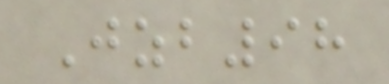Jzb98
